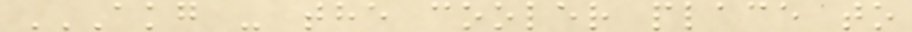AKG - THE COOLER PLACE TO
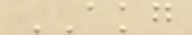AKG
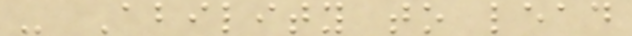- Ability to lead
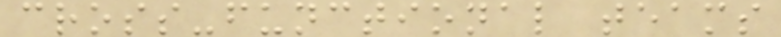cross-functional teams
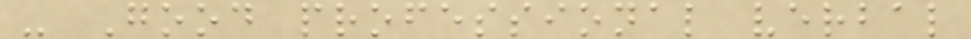- Good professional verbal
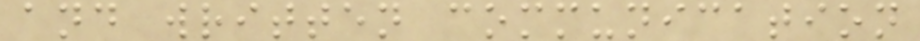and written communication
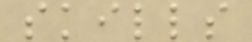skills
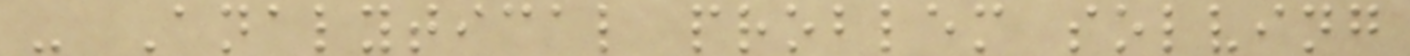- Analytical problem solving
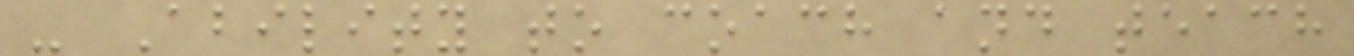- Ability to coach and teach
